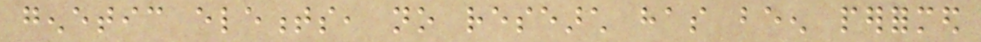genetic elements, no research has been performed
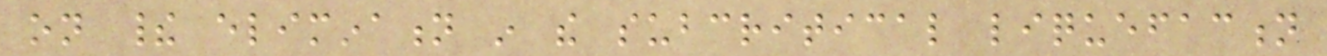on their elimination in the subcritical liquefaction
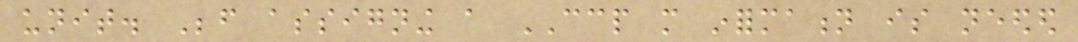unit. Before assigning a CCP more information is needed
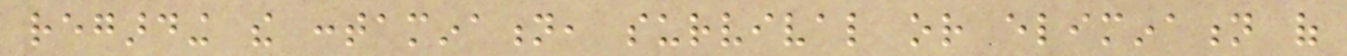regarding the contamination, survival or elimination of
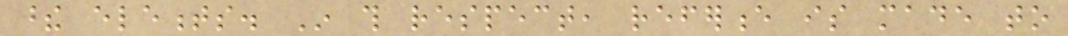these elements. In this respect, reference is made to
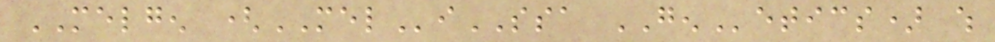MELGEN (MELiSSA GENetics) which
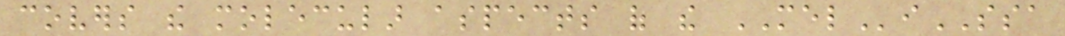covers the molecular aspects of the MELiSSA
